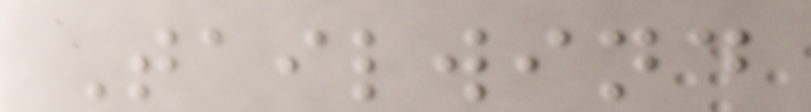Tailwind
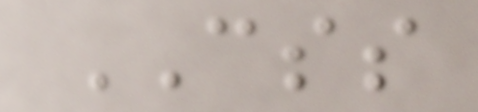CSS
